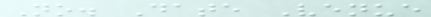No. Date Venue
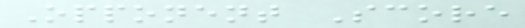Opponent Score
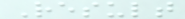Result
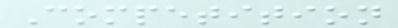Competition
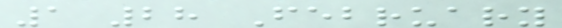1 28 February
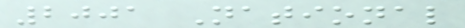2001 National
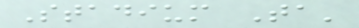Stadium Ta'
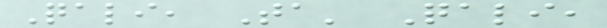Qali, Ta' Qali,
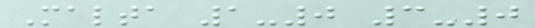Malta 1-0 3-0
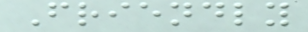Friendly
